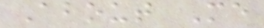About Me
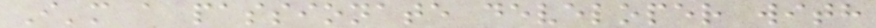I'm a passionate developer with
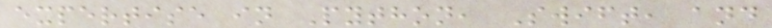expertise in Python, Swift, and
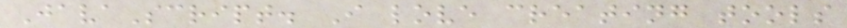JavaScript. I love creating tools
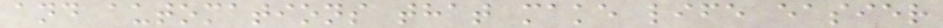and automations that make life easier
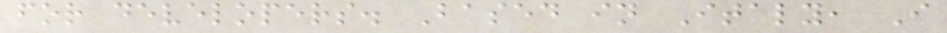for developers. Based in Italy, I
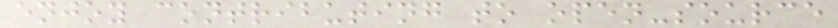enjoy contributing to open-source
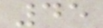45
